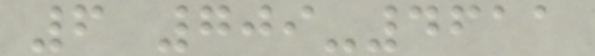6 709-4611
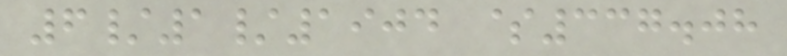6/1/1904 $337.08
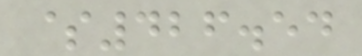$426.54
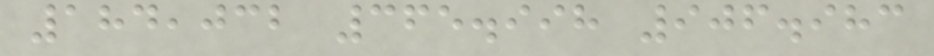184,032 365.998 906.983
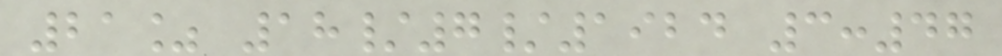21% 18/7/1924 3:47
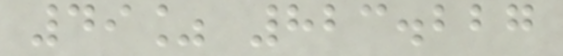49% 823.227
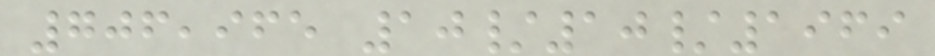706,965 10/10/1969
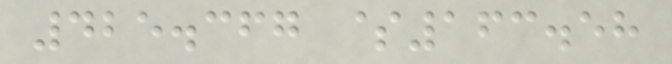425.367 $163.58
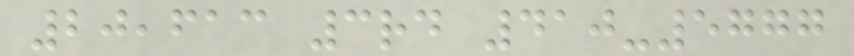20,613 3rd 410-5777
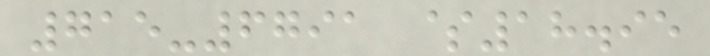715-6791 $18.95
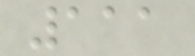111
